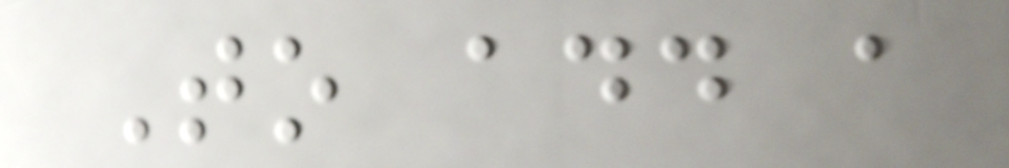To add a
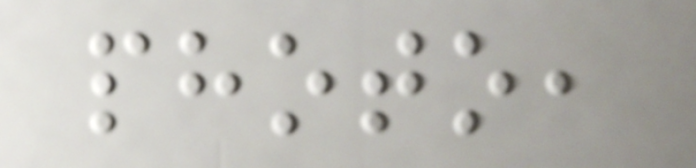photo,
